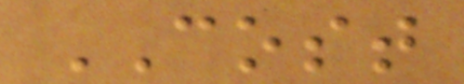COST
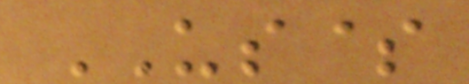US$
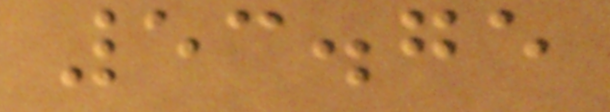53.75
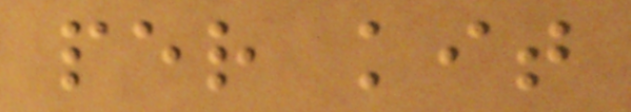per kit
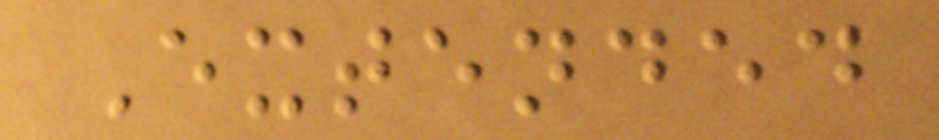Extended
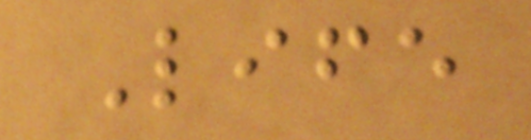Life
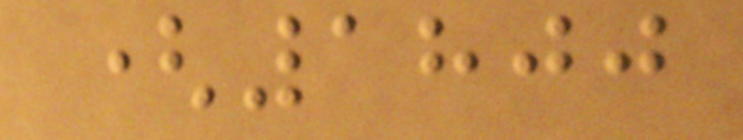(1800
